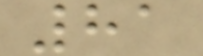81
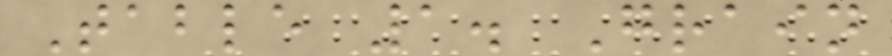Table 1. Grain
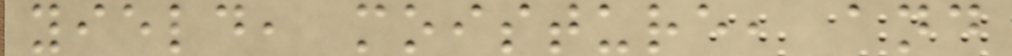yield, moisture, and
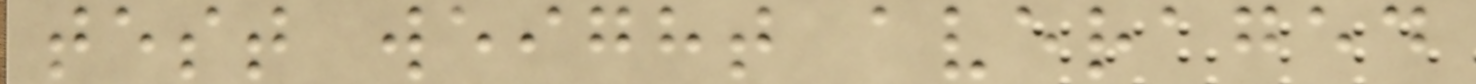test weight averaged
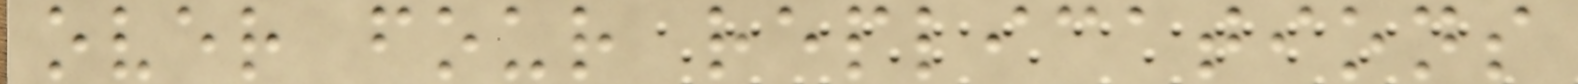over four replications
